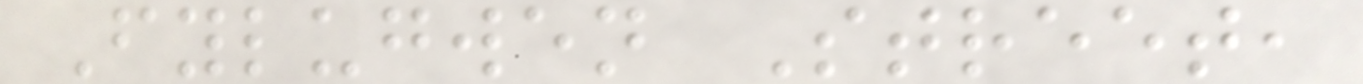Fylugwen Street,
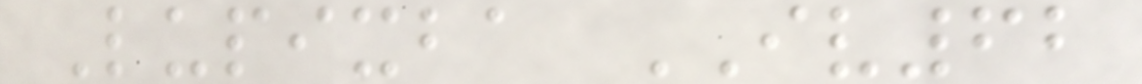Lupixba IV62
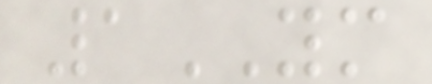1YM
